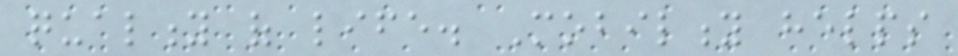quality of life. Mobility helps
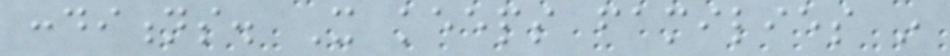conditions. It keeps families in
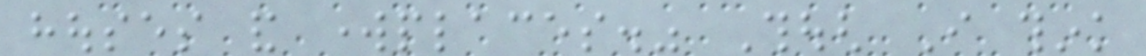houses and workplaces." Though I think
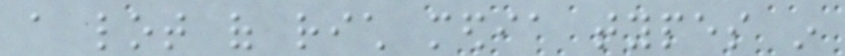a lot of rich media types in
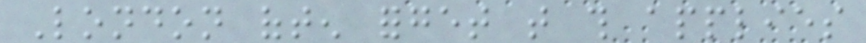London often forget that this applies
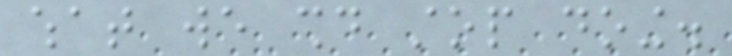what we should stop doing.
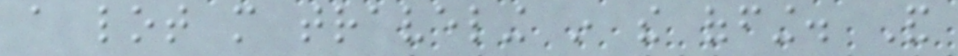a lot more traveling in the offing. And
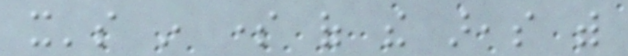it's in some of the areas with
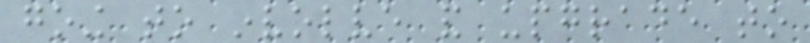going to involve and upgrade to
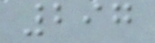297
